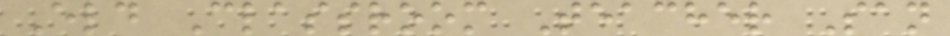Eld Classroom Teacher San
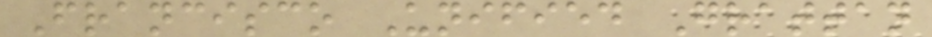Francisco Unified Grattan
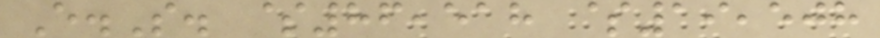E.S. $86,518 $19,508
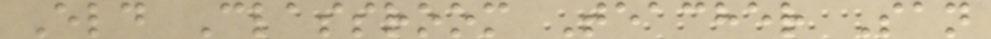Eld Classroom Teacher San
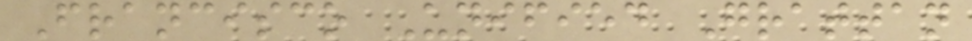Francisco Unified Grattan
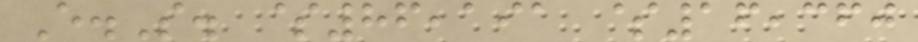E.S. $86,191 $16,360
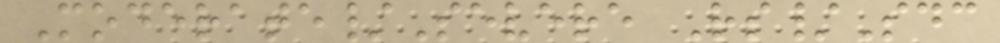Moderate/Severe Rs/Sdc
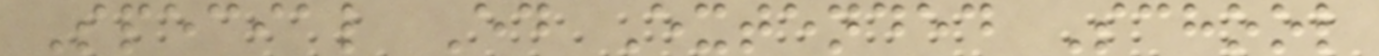Special Ed Extended School
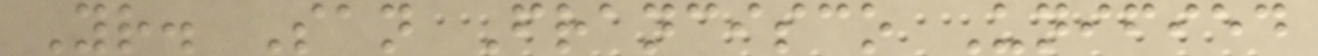Yr. San Francisco Unified
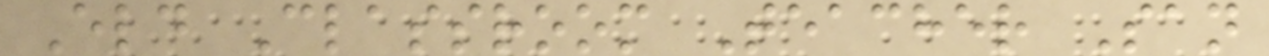Eld Classroom Teacher San
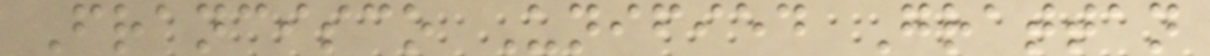Francisco Unified Grattan
